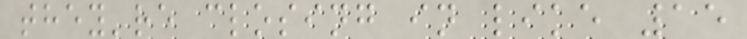they're closing in like 15
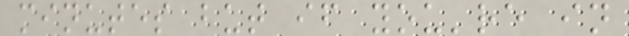minutes but if you're in
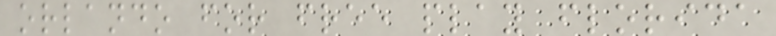orlando for free play florida
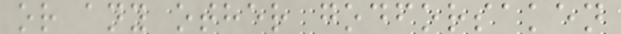or any other godforsaken
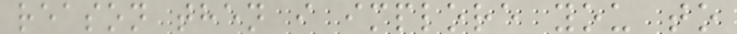reason then i implore you to
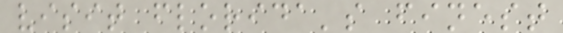visit florida's finest
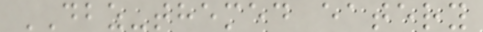DBZ-themed eatery
